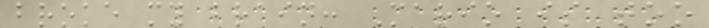broke my brain: Mario is too
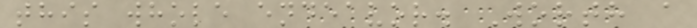this whole endeavor. Worth a
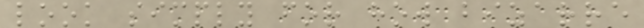look simply for how bizarre
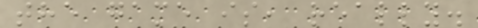the game is, really.
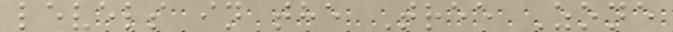levels in the Tree Zone
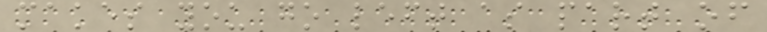makes you go left as part of
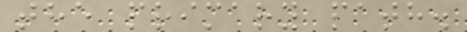the primary path.
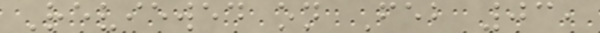Reviewed on Feb 03,
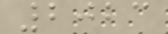2023
